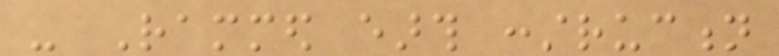- Rammed earth construction
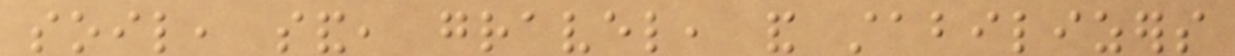soil, sand, gravel, and stabilizers
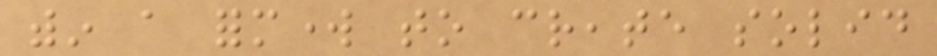within a formwork to create solid
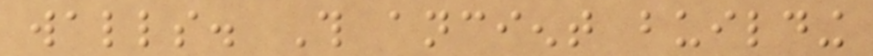walls. This ancient building
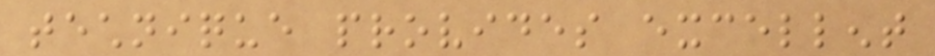technique provides excellent
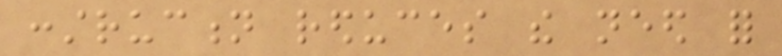construction reduces the need for
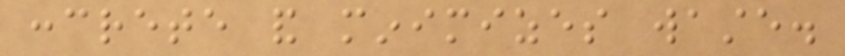concrete and minimizes waste.
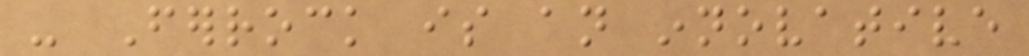- Ferrock is an innovative
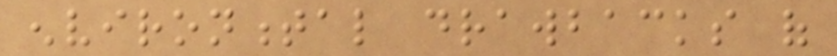environmental drawbacks of
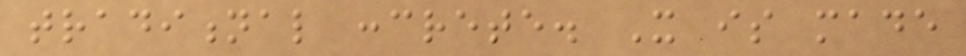traditional concrete. It is made
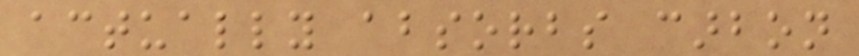actually absorbs carbon
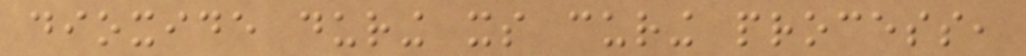dioxide during its curing process,
